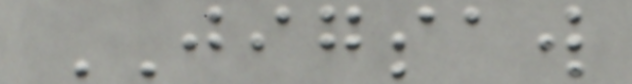JIGSAW
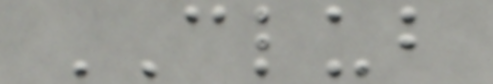CLUB
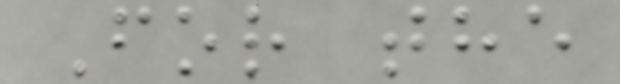For the
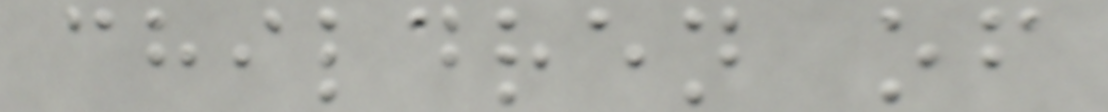children of
